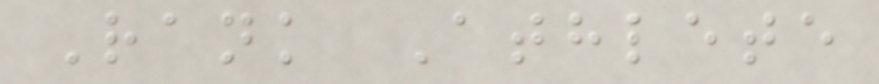Rank Athlete
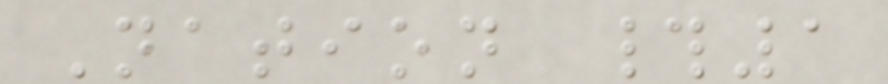Nation #1
